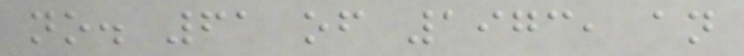no. 61 of 1973, an
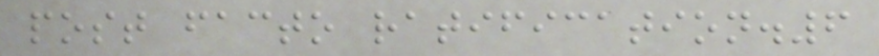post facto ratification.6
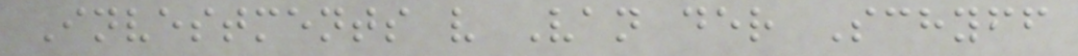Investments v Van der Schyff
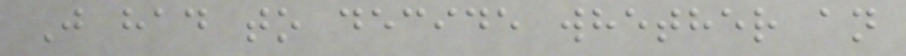J had to decide whether an
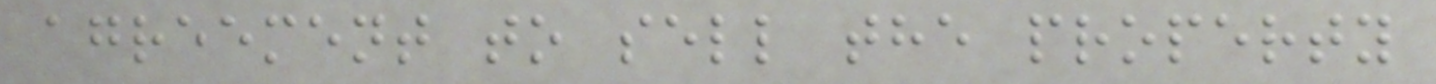agreement to sell the property
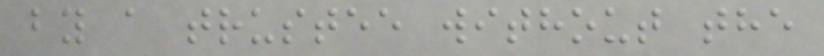by a trustee without the
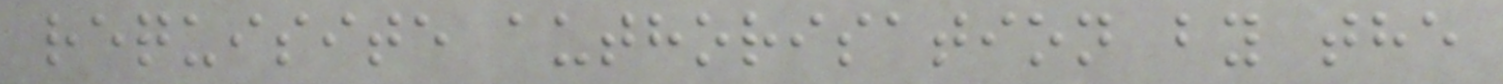requisite authorisation by the
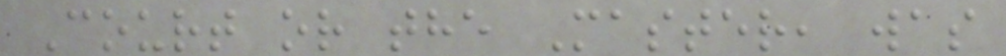Court or the Master, was
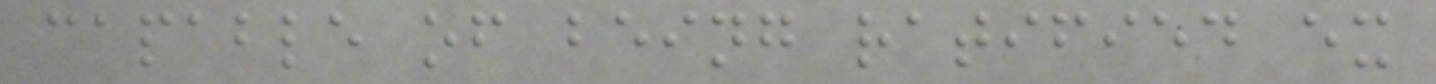capable of being ratified ex
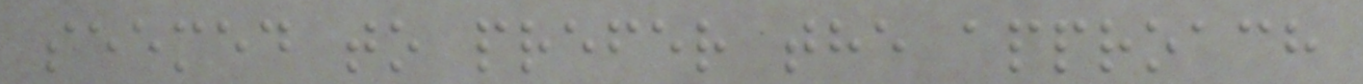seemed to prefer the approach
